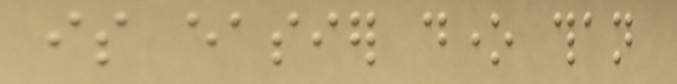is easier done than
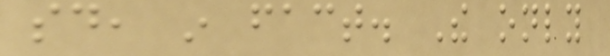said, in fact. The only
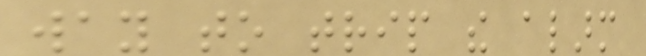way to trip the alarm
